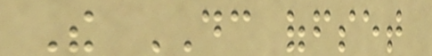The DC offset
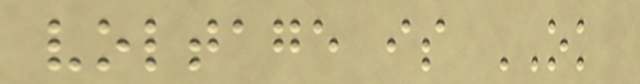voltage is OK
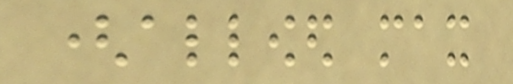(allowed max
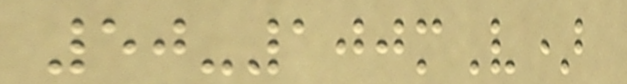50-100mV)
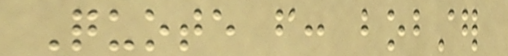Quote from: bobster
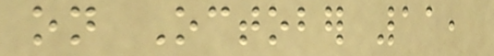on October 11,
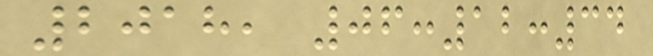2018, 06:12:34
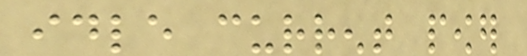idle current power
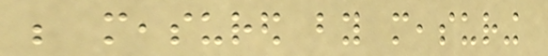be measured by measuring
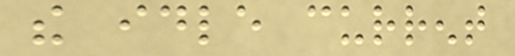the idle current
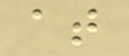at
